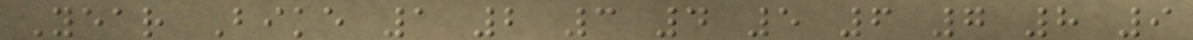Year Bike 1 2 3 4 5 6 7 8 9
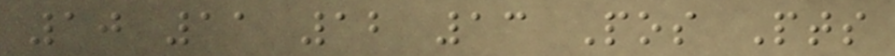10 11 12 13 Pos Pts
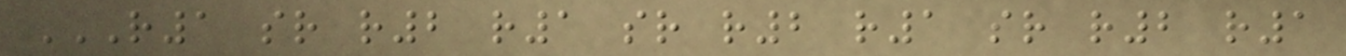R1 SR R2 R1 SR R2 R1 SR R2 R1
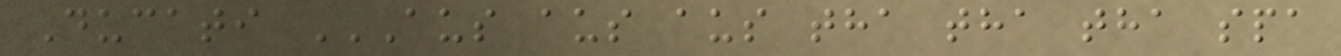Ducati AUS AUS AUS THA THA THA SPA
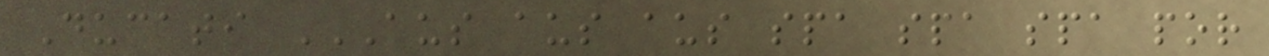Ducati AUS AUS AUS SPA SPA SPA POR
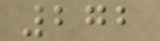272
